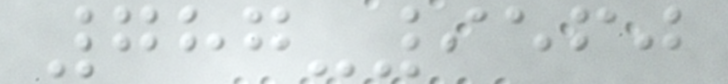787-9560
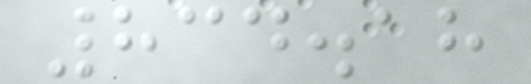834.18
